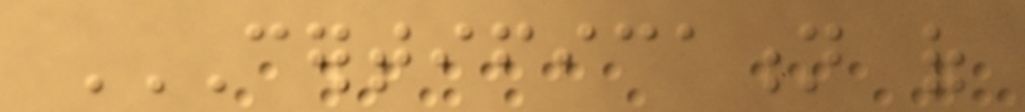CERTIFICATION OF
